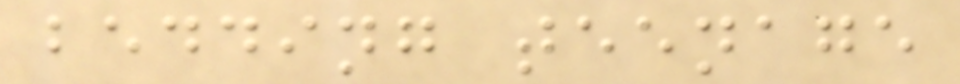bedding teenage
